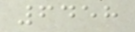6458
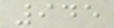945
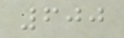600
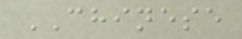CHINESE
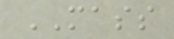MASS
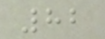82
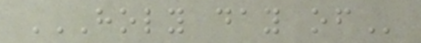HOLY DAY OF
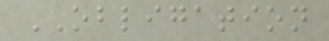OBLIGATION
